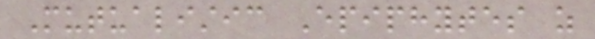Mutualistic Epiphytes as
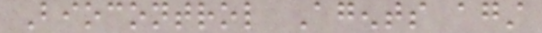Biocontrol Agents against
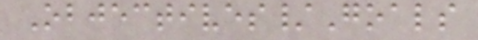Objectives/Goals
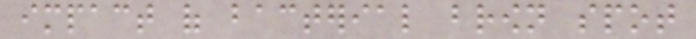impact of bacterial brown spot
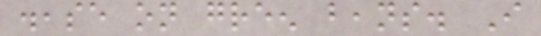disease on green beans. I
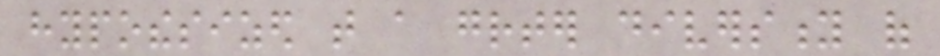hypothesized that a greater diversity of
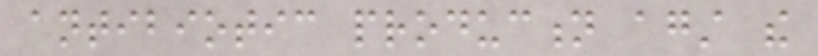antibiotic production against the
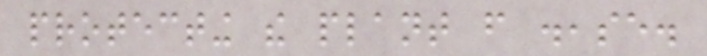protecting the plant from disease.
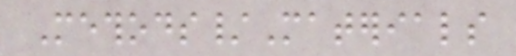Methods/Materials
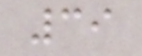39
